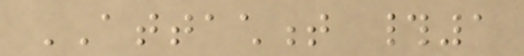ATTACHMENT #1
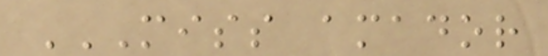MISS AMADOR
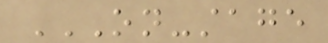ON-STAGE
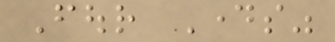Four Days"
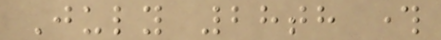July 28th through
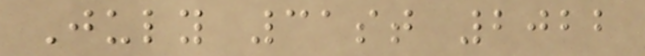July 31st 2022
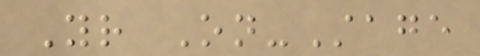Your On-Stage
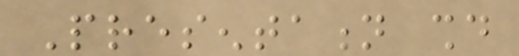Presentation should
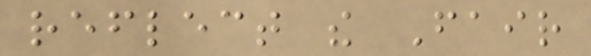reflect the Fair
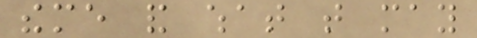theme and what that may
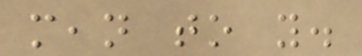mean to you.
